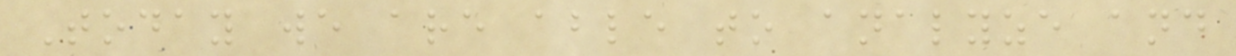Today we are able to analyze and
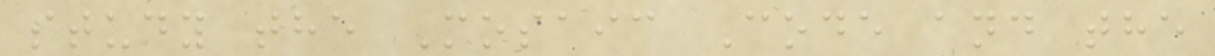study the Mosaic Code and the
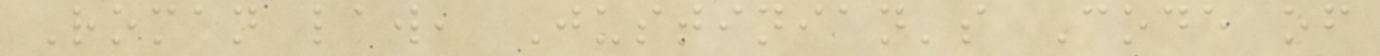Roman law, Justinian's Code of
